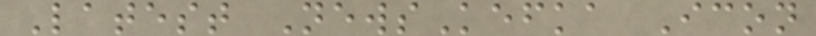Latest NewsKefka Icon
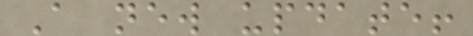A new update!
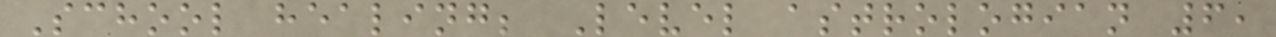School healing; Level astrologian 6,
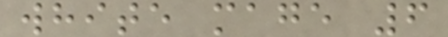white mage 6
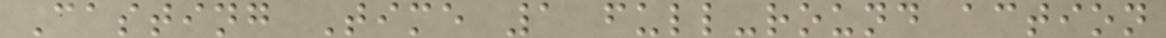Casting Time 1 full-round action
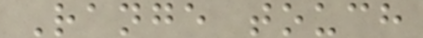Range touch
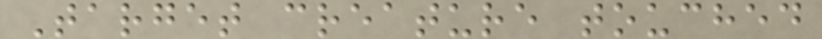Target creature touched
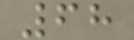68
